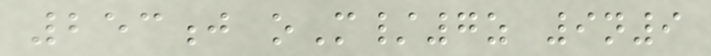253j oM/7z 9n9
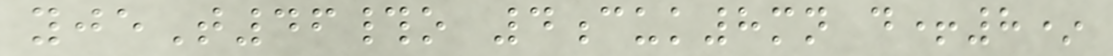yjeT46#o 4cuk8mn d+8*
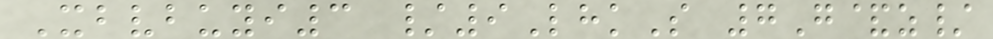Xbvbuyi3 /9LhkS 7G&z/
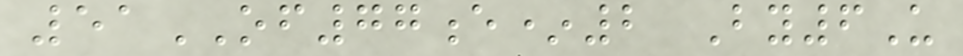51OF77e*2 By6U
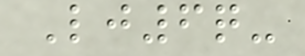Lj6q-
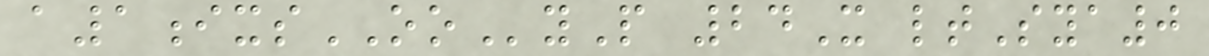a1ixsOOyP 24X ltSya0
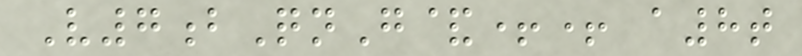V7bQnG&++ a8t
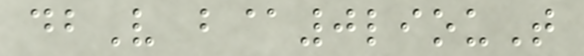dbV b@0liouT
